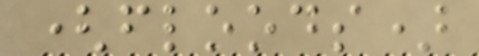(floods)
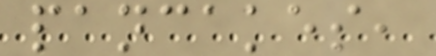pancakes,
